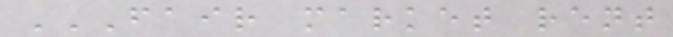FAIR MARKET RENT
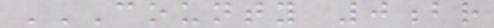COUNTY 0BR
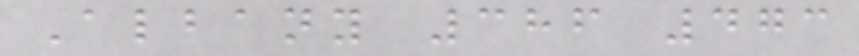Albany 386 473
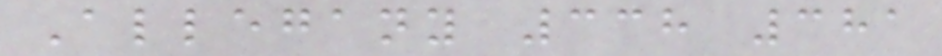Allegany 338 381
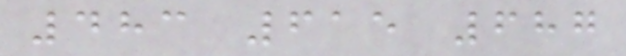483 615 687
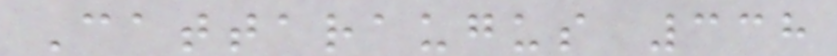Cattaraugus 338
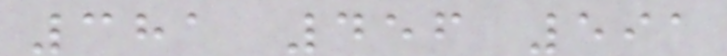381 456 591
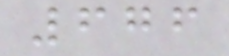676
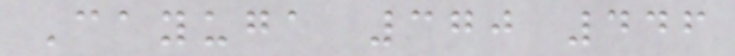Cayuga 370 446
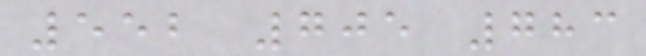552 705 783
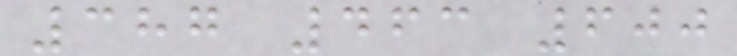387 463 600
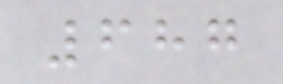687
